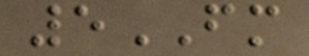5FM
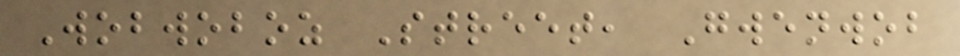Wobwoboz Street, Gwenwob
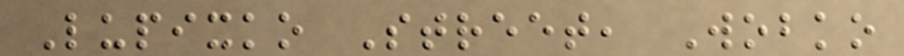Lupixko Street, Wobko
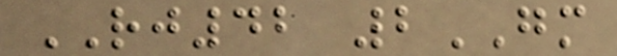RJ42 2GM
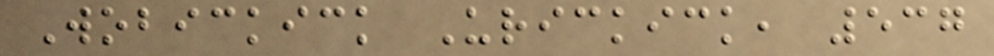Wobickick Urickick, 537
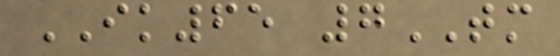IK65 7TM
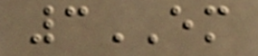3EM
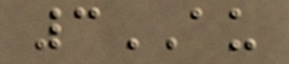3AU
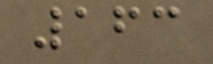163
